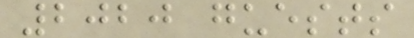2020 guests
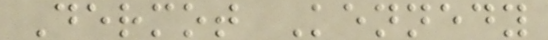Dermot Kennedy
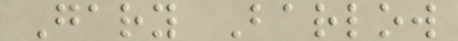Gary Barlow
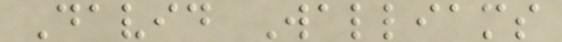David Walliams
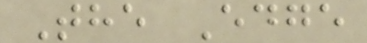The Edge
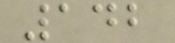142
